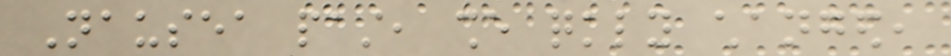Nausea past, she quickly changed,
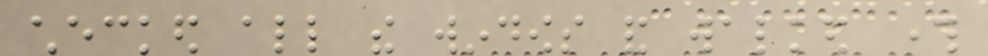checked all the windows and walked through
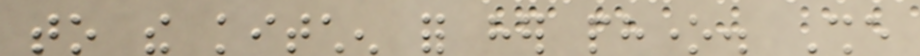to the kitchen for her phone. She
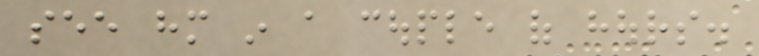see him in a couple of hours.
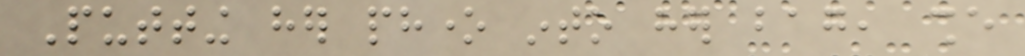Putting her phone into her bag, she
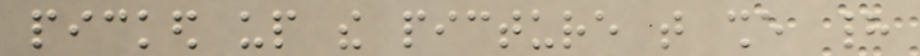picked up the picture that she had
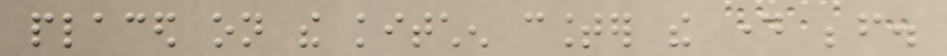placed on the kitchen counter the day before.
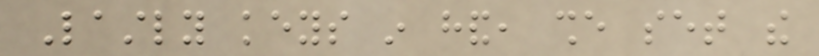Lastly keys in hand, she set the
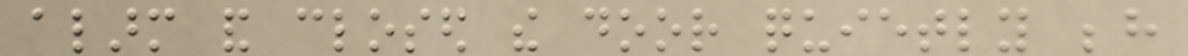alarm and closed the door quietly behind
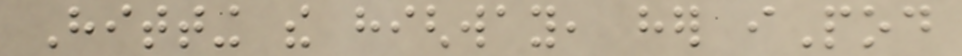Hitting the highway, her iPod
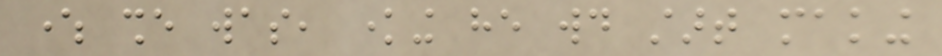where she was, knowing he would start making
